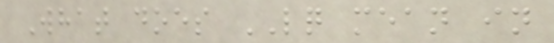What does LQ mean in
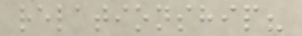relationship?
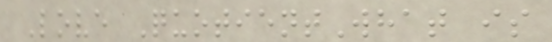Love QuotientWhat is
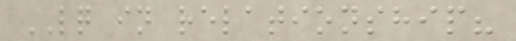LQ in relationship?
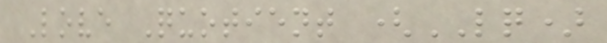Love Quotient (LQ)
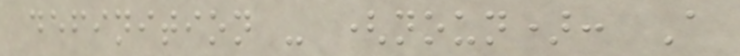definition - (noun): A
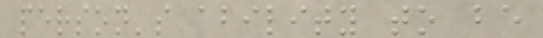person's ability to be
